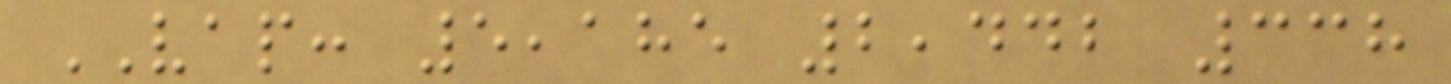VAP: 5,185 2,442 338
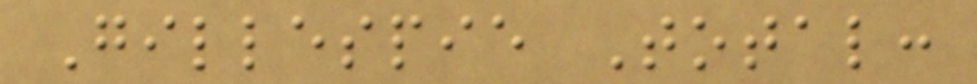Gillespie Total:
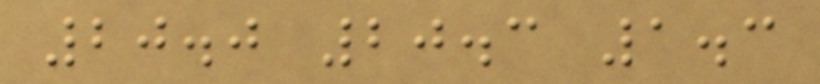20.0 20.3 1.3
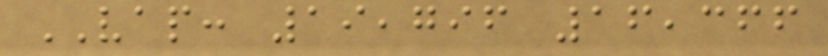VAP: 19,796 16,366
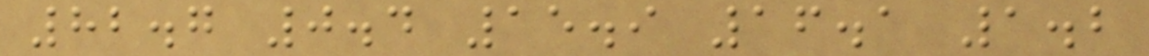82.7 0.4 15.9 16.1 1.2
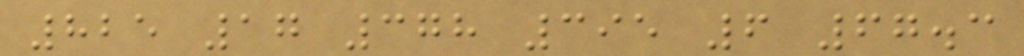825 17 378 395 6 67.3
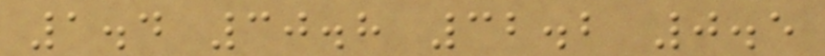1.4 30.8 32.2 0.5
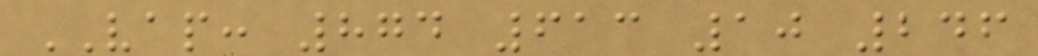VAP: 874 613 10 246
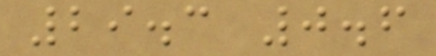29.3 0.6
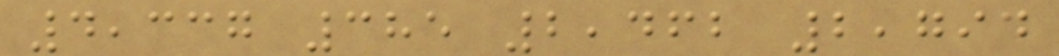4,337 385 2,462 2,794
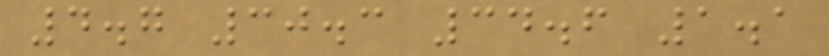4.7 30.3 34.6 1.1
